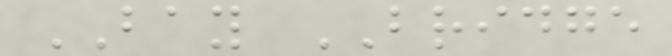BAY BRIDGE
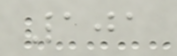101
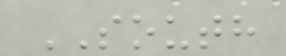SOUTH
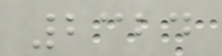2324
